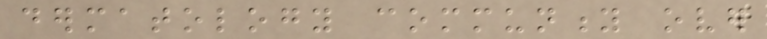dermatology community over
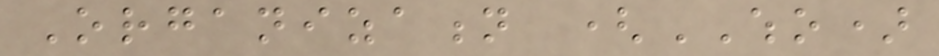Organization (WHO)
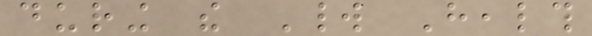during the World Health
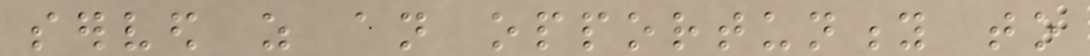served as an opportunity to
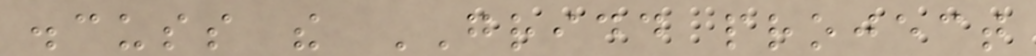discuss the GRIDD project
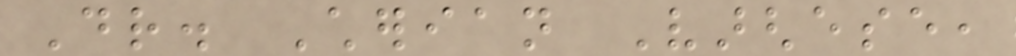Dr. Cherian Varghese,
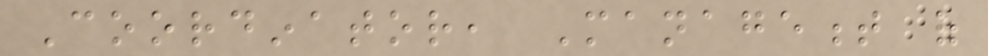Coordinator, Management of
